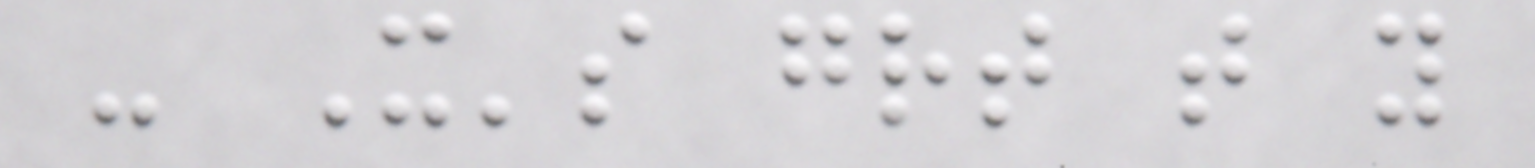- It's great that you
